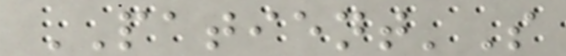PATIENT'S
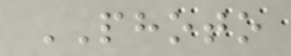PHOTO
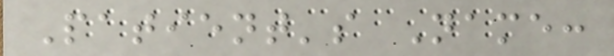Patient's Name:
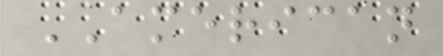AMERICAN
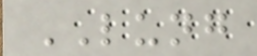LUNG
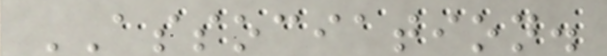ASSOCIATION.
